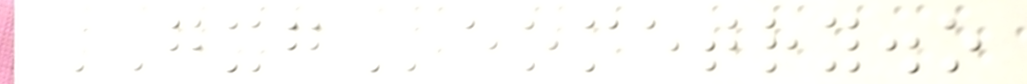GXGeometry.o
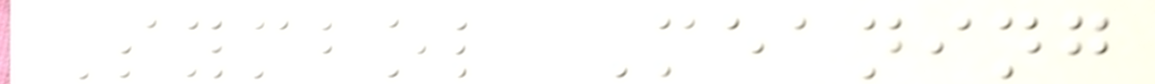Symbol Meaning
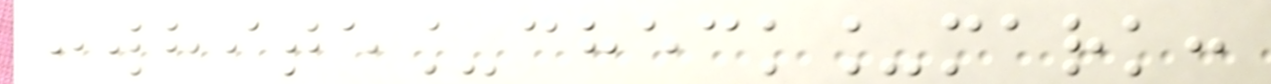:white_check_mark:
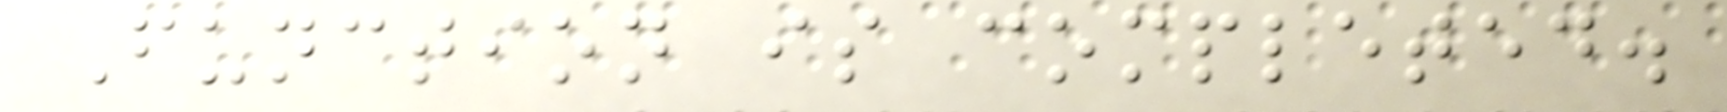Function is completed.
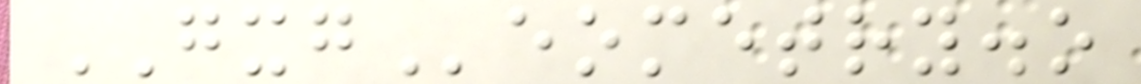GXGeometry.o
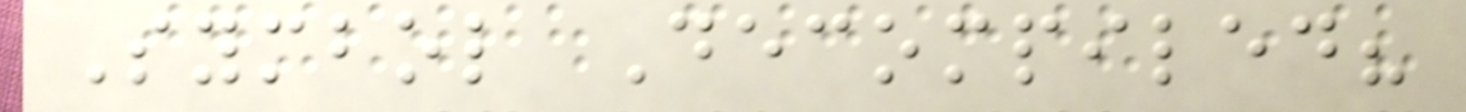Symbol Decompiled?
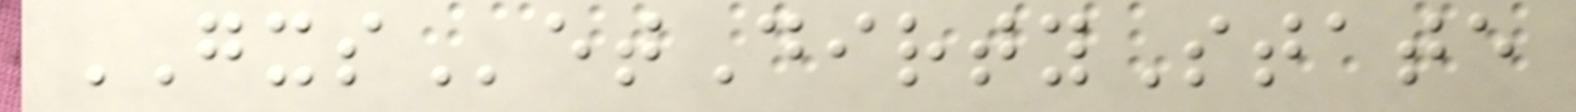GXSetDirtyState
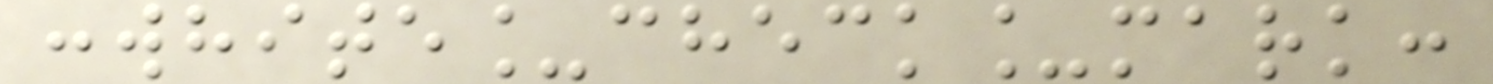:white_check_mark:
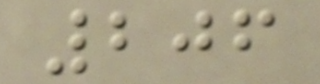206
